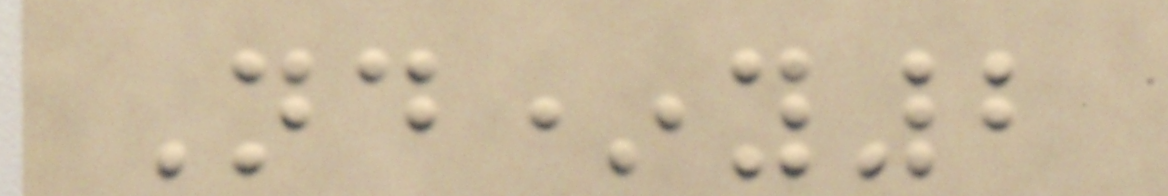Nd*y2
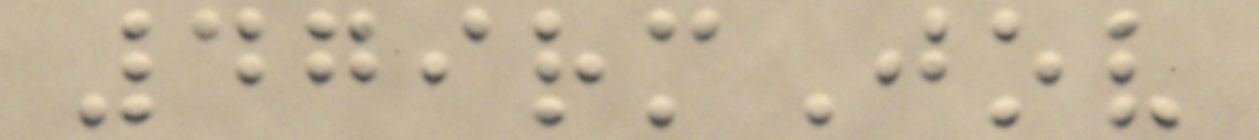479rmJov
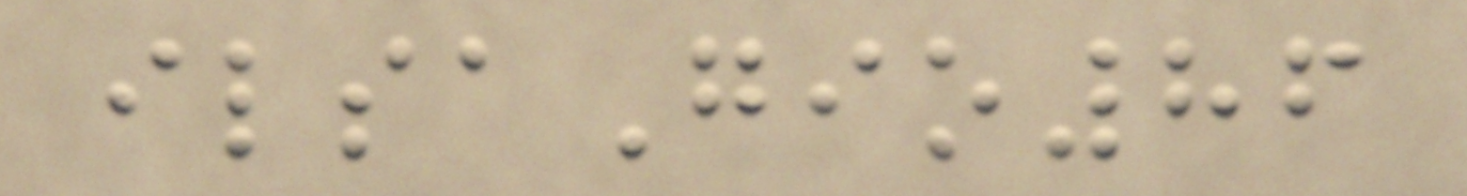ilsaGio86
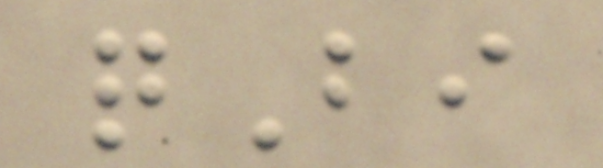qBi
